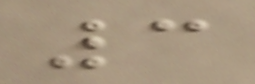3
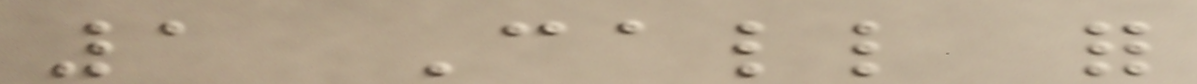1 Call for
